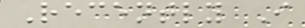Recently I
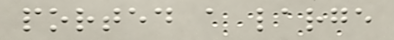ported a large
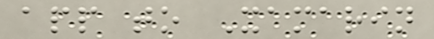app to Xamarin
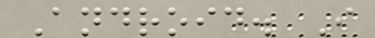Android. I
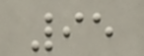95
